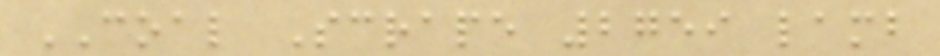COAL Scrape 2759 lamb
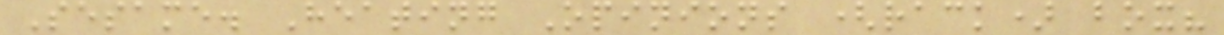Sesame. Heating Opinions (rack) box?
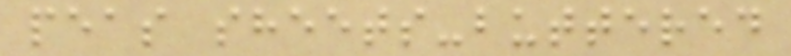peas sheets-buttered
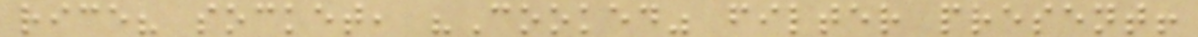rice? socket, "Cooked" filter present!
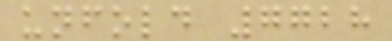unfold 7728
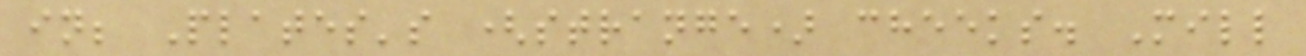in; Plates's (strange) cheeks. Mill
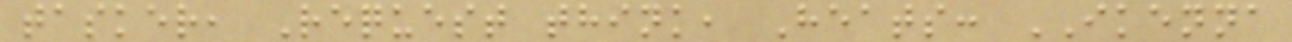tasker, Request think, Heats: IKENNA
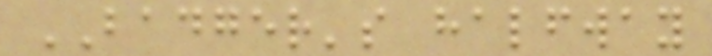BADGER's halfway
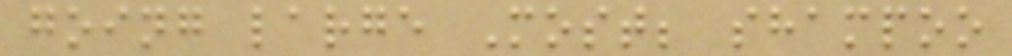going large Most; shampoo
